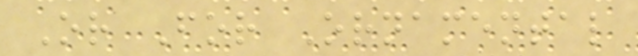Or For Ornamental
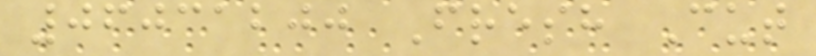06031200 Fresh Cut
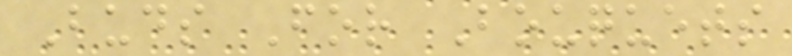Buds For Bouquets
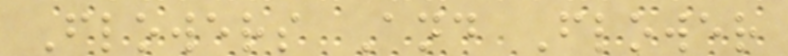Flowers And Flower
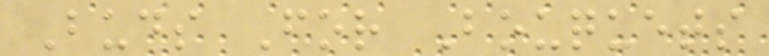Buds For Bouquets
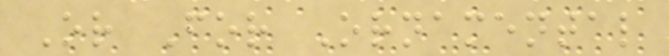Or For Ornamental
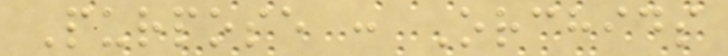Purpose : Orchids
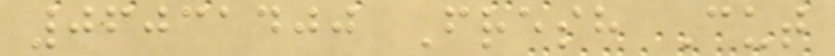06031400 Fresh Cut
